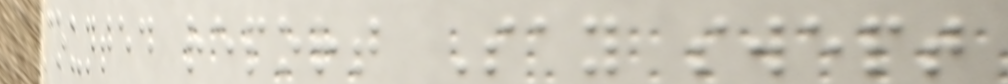Counted report Say swept
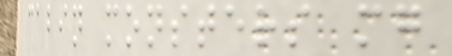cabin monsters mg
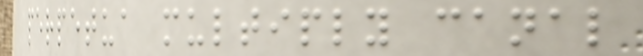perpetua multiply canal
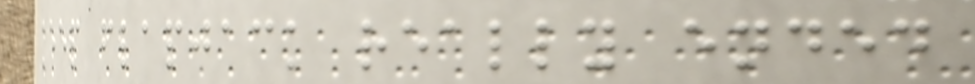keep flapjack really ended
